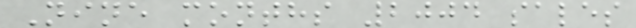Nine months 2004 sales
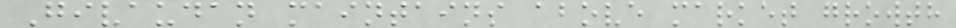Givaudan maintains above market growth
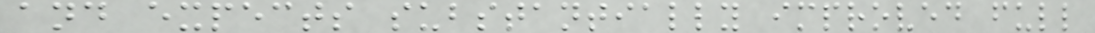and expects substantially improved full
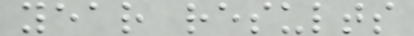year results
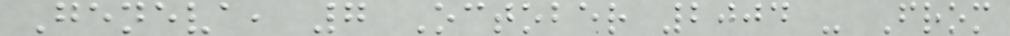Geneva, 7 October 2004 - From
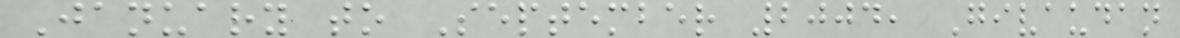January to September 2004, Givaudan
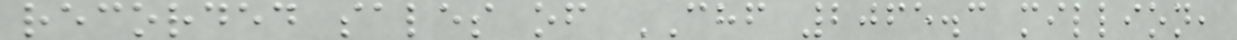recorded sales of CHF 2065.3 million,
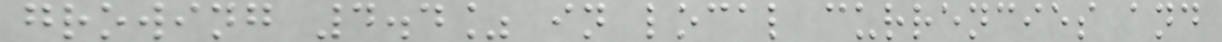growing 4.4% in local currencies and
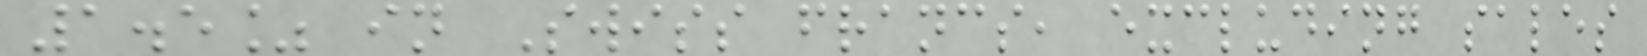1.5% in Swiss francs, excluding sales
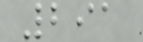291
